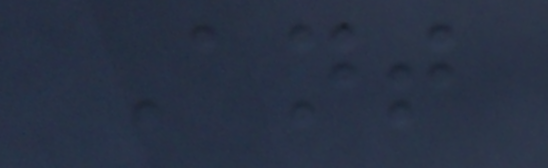Ant
